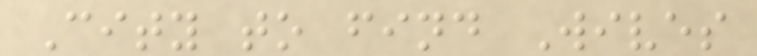City to find Wives
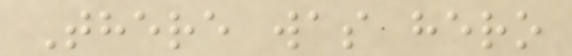There was hero
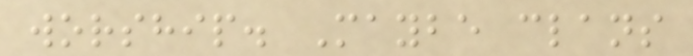worship. Maybe clans
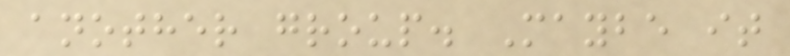another group. Maybe it
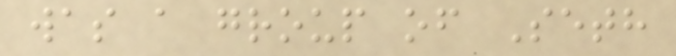was a group of Seth
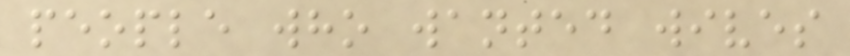people who wanted wives
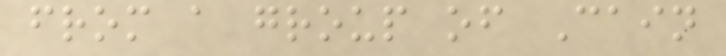from a group of Cain
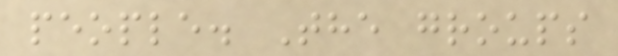people. The groups
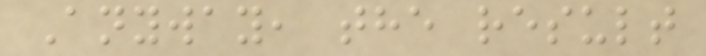Anyway, the result
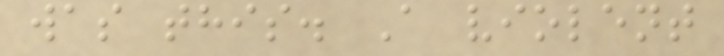was this. A violent
